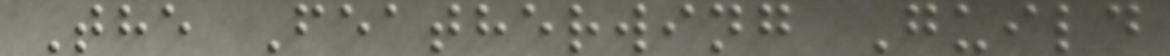The Featherwing Guild
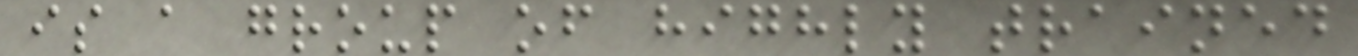is a group of highly trained
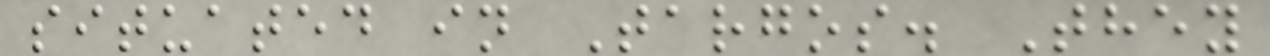situated in Targos. They
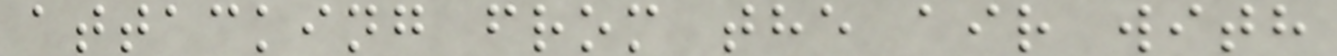attacking from the air with
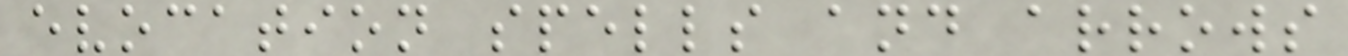evocation spells and arrows
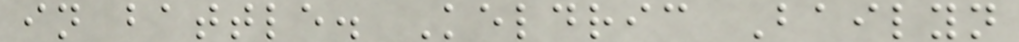in battle. Keldric Bailyn
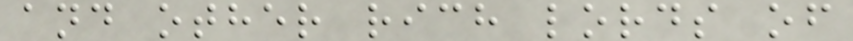and other rich lords of
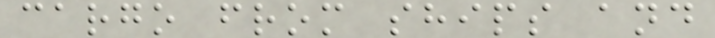cargo from ships and
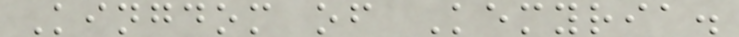Kingdom of Kemyria.
